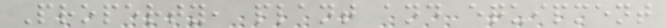Property, plant and equipment
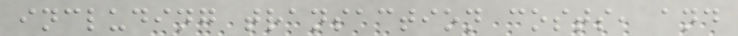including transaction costs, and
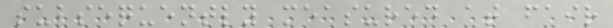subsequently measured at fair
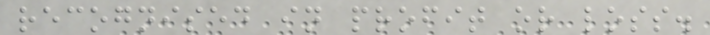recognised in profit or loss.
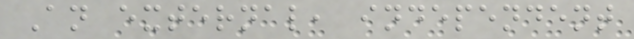An external, independent
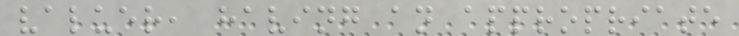valuer, having an appropriate
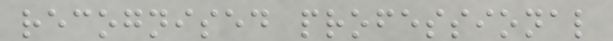recognised professional
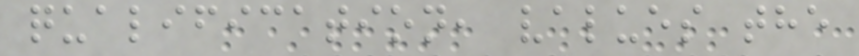qualification, values the
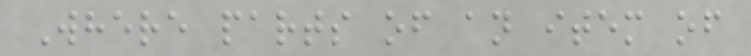Where parts of an item of
